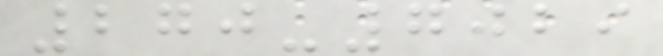270-7029
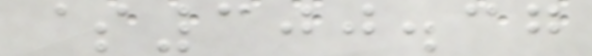$300.37
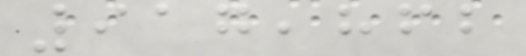917,862
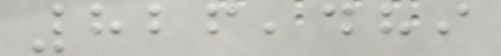826,489
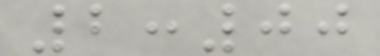2:00
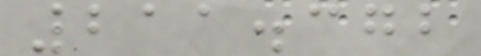211.372
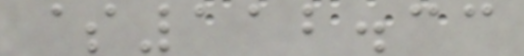$112.33
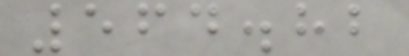564.82
